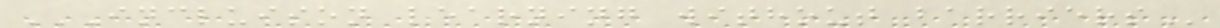INCLUISON LEARNING WITHOUT BARRIERS
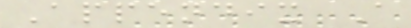Appendix A
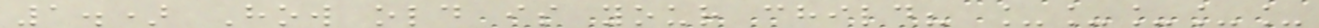1.) How old is your child? _____
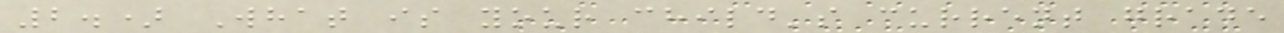2.) What is your child's current grade
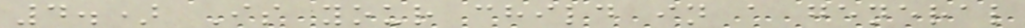4.) Is your child in a general
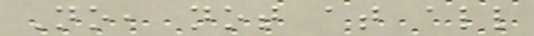No, not at all
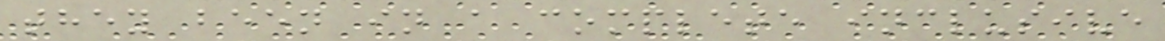they been in a complete inclusive
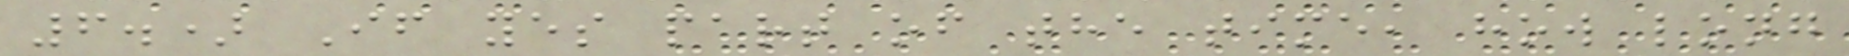6.) If yes part of the time, how long
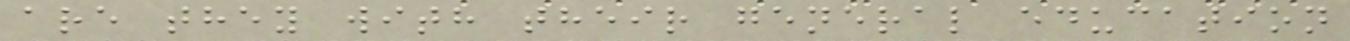are they with their general education
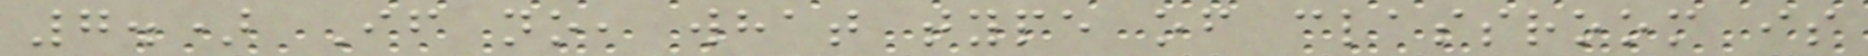7.) If no, what type of classroom is
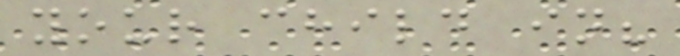your child in?
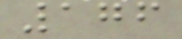176
